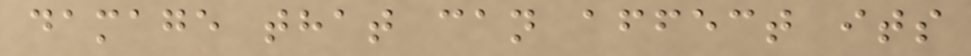damage that can affect its
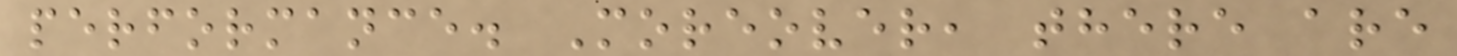performance. Moreover, there are
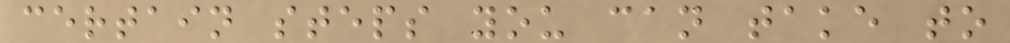certain steps you can take to
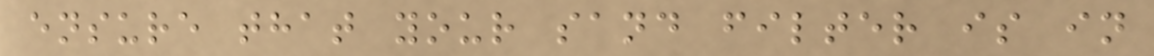ensure that your sand filter is in
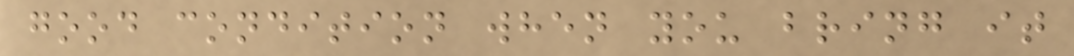good condition when you bring it
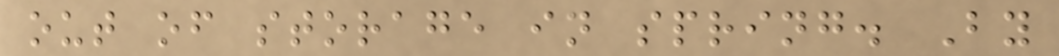out of storage in spring. By
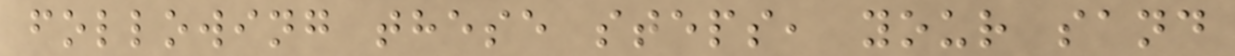following these steps, your sand
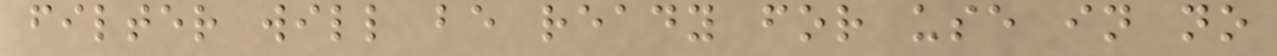filter will be ready for use in no
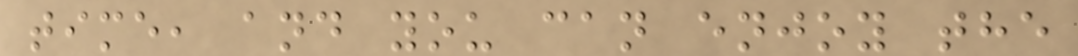time, and you can enjoy the
